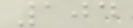104
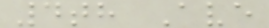4th Ave
